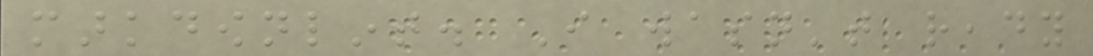markdownlint. I wasn't ready
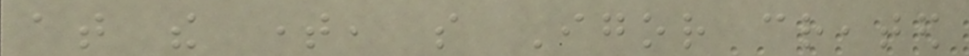at the time, so Igor created
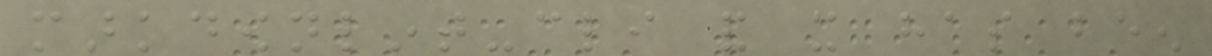markdownlint-cli and it has been
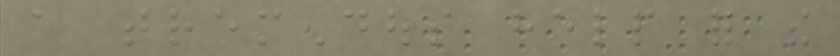a tremendous help for the
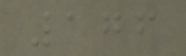176
